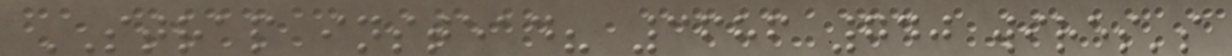STRAP instead? 3686 740 wires's
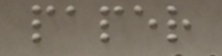paper
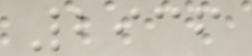2936
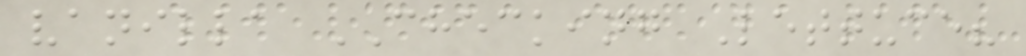vanilla CHECKING Lettuce?
